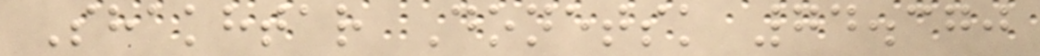Shakhtar Donetsk 74.370
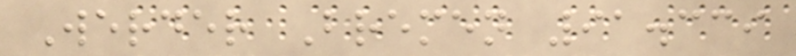Werder Bremen 91.339
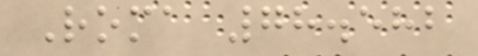Roma 78.582
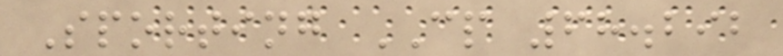Sporting CP 68.292
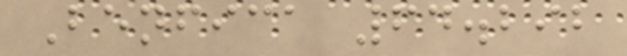Benfica 64.292
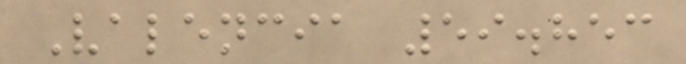Valencia 59.853
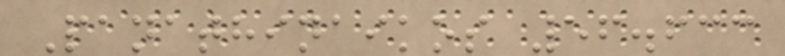Panathinaikos 56.633
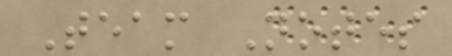Team Notes
